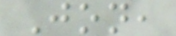Jon,
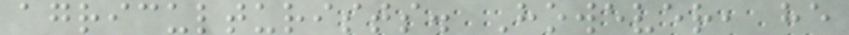agriculturists. However, he
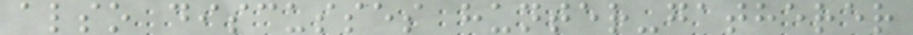also discusses hunter-gatherer
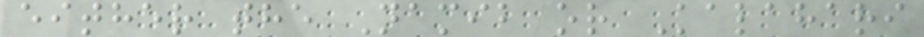either the Namib or Kalahari
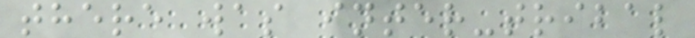there was inter-tribal
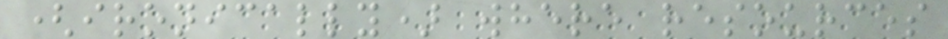(ironically) where resources
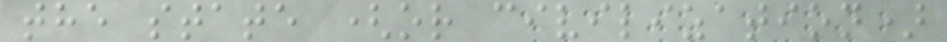the state (or civilization)
